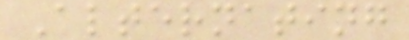Alternating
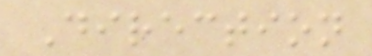Direction
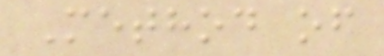Method of
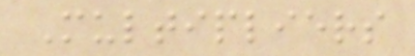Multipliers
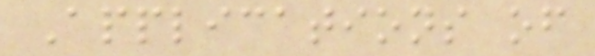Applications of
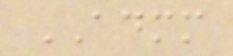ADMM
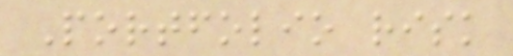Portfolio risk
